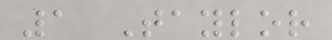1 Taylor
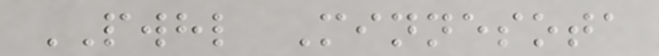PWHL Minnesota
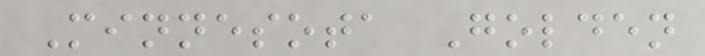Minnesota Golden
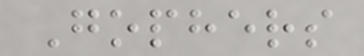Gophers
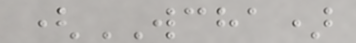(WCHA)
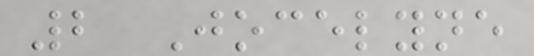2 Jocelyne
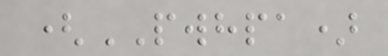(PWHPA)
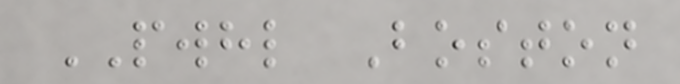PWHL Boston
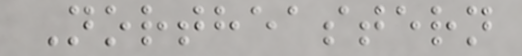Northeastern
